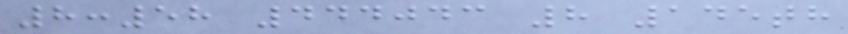8:58 444043 8 145th
